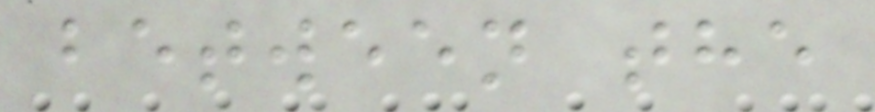between the
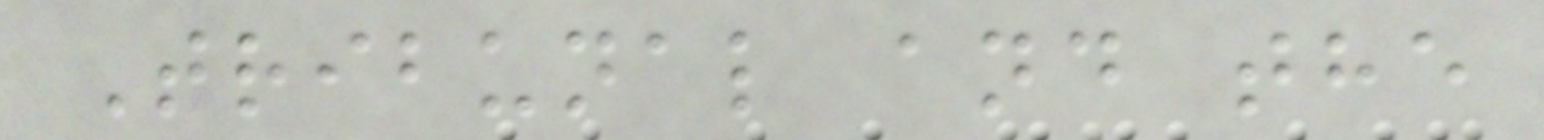Tribunal and the
